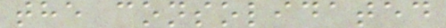the consolidated
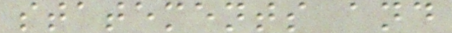statements and
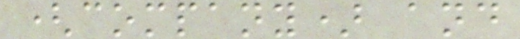(company) and
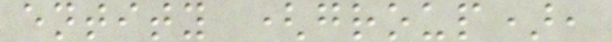entity (group),
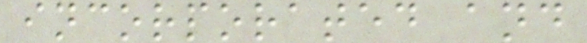incorporated and
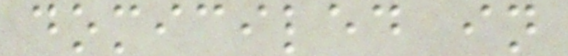domiciled in
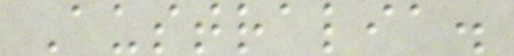Australia.
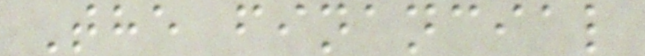The financial
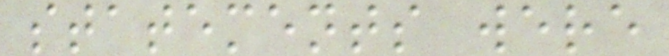statements were
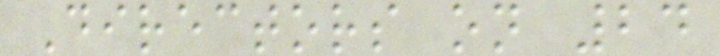Directors on 24
